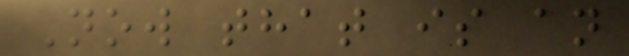Now that is an
